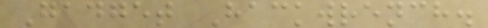Gadget Hackwrench.
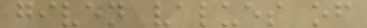given values of
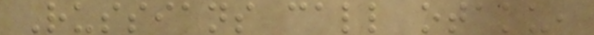Russians call otaku,
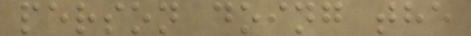person doing the
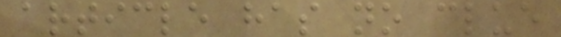article has no clue
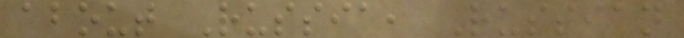about Russia, Russian
